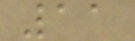11
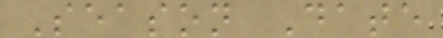Season Date
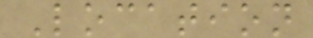Location
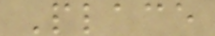Place
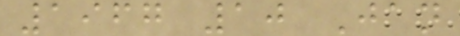1967 10 Jan
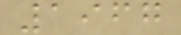1967
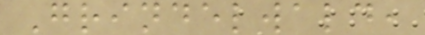Grindelwald,
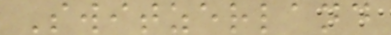Switzerland
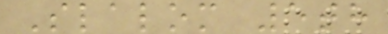Slalom 5th
